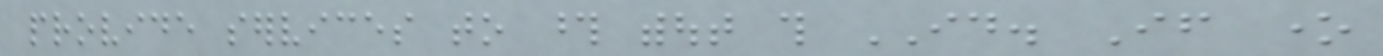provide services to those without this ID. If one
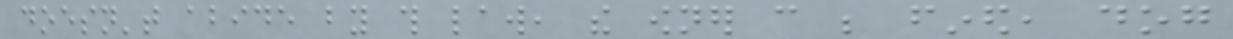doesn't abide by this law, the owner can be fined, dog
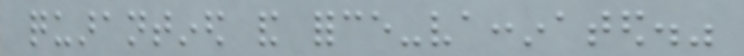quarantined and force-vaccinated."
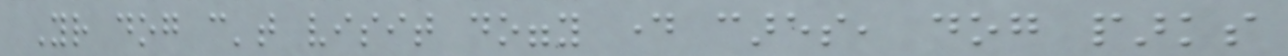Your dog can't visit doggy day cares, dog parks
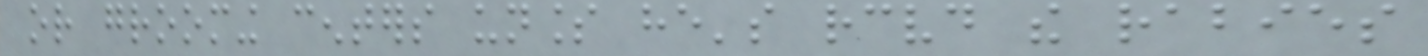or grooming centers unless he's received the rabies
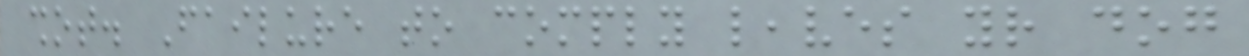shot. Failure to comply leaves your dog
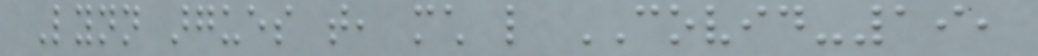Lynn argues that, much like COVID-19,
